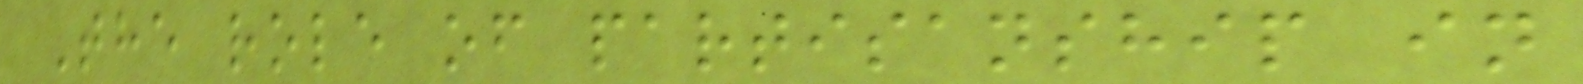The role of partisanship in
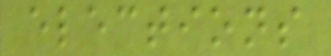elections
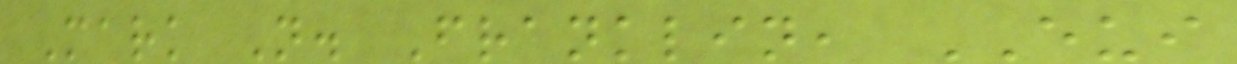Mark N. Franklin, EUI
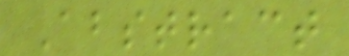Abstract
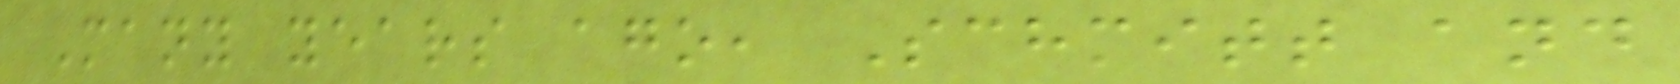Many years ago, Schmitt and
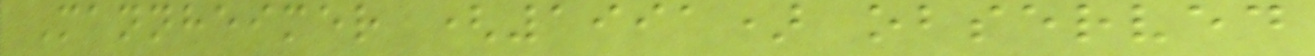Mannheimer (1991) observed
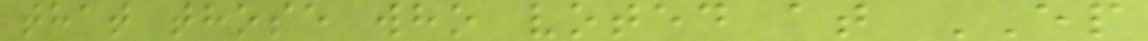that those who voted at EP
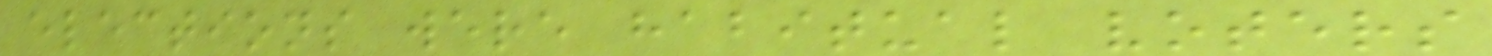elections were habitual voters
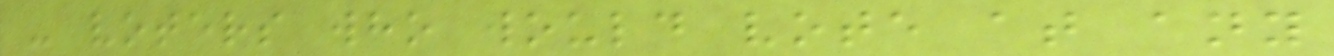- voters who would vote at any
